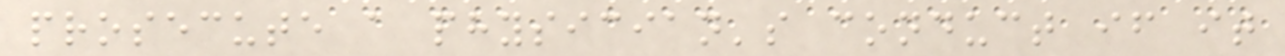prosecute a physician's conduct if it
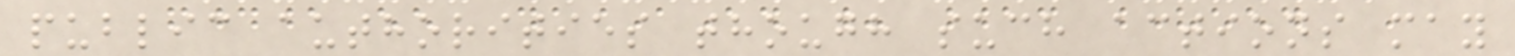public authorities though such actions may
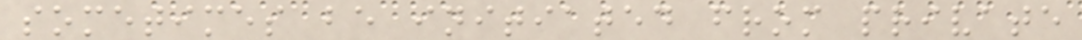sometimes be initiated from private
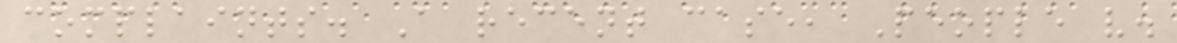complaints. A recent case, People v.
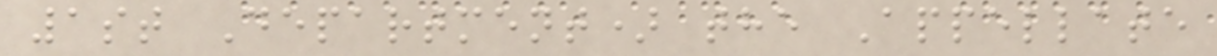1st Department) the Appellate
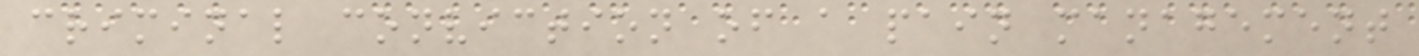criminal conviction of a pain management
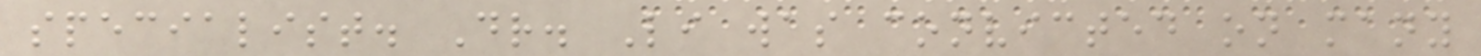specialist. Dr. Li was convicted on many
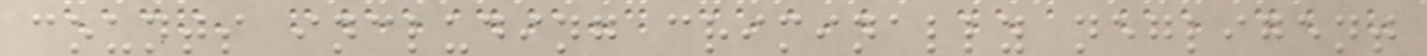counts including criminally negligent
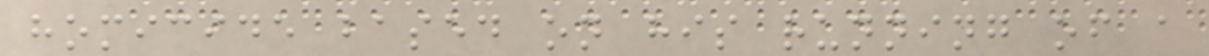homicide based on his running of a
